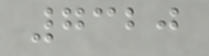7320
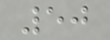50
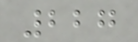227
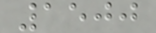1500
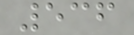536
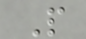P
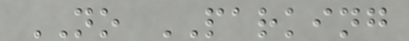NO PARKING
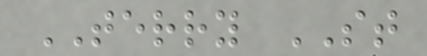TERRY ST
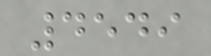4549
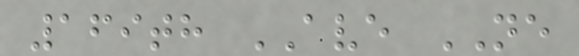169th AVE NE
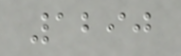1290
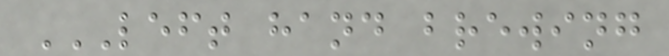LEFT HAND BREWING
